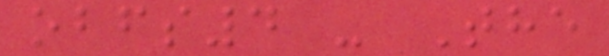obfs4 - The
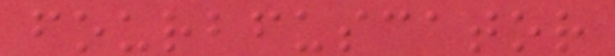fourbfuscator
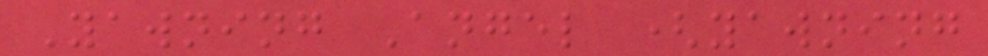Yawning Angel (yawning
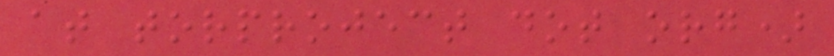at torproject dot org)
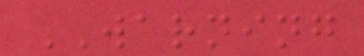WARNING
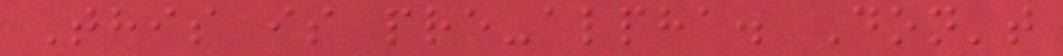This is pre-alpha. Don't
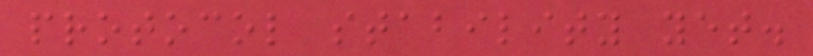protocol stability yet.
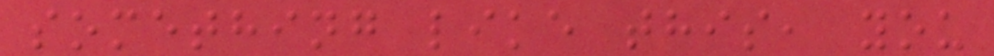something like this, you
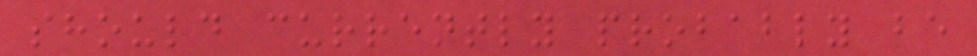should currently probably be
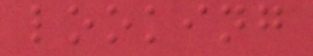looking
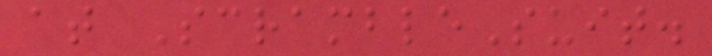at ScrambleSuit.
